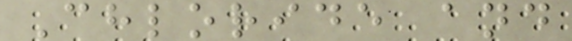Chloride and
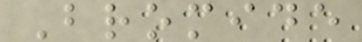Bromide
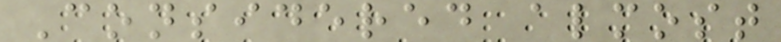Considered almost
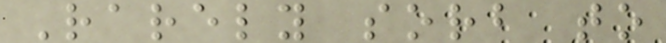Rarely sorb to
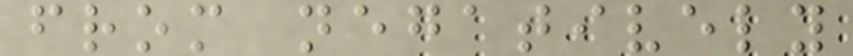from negatively
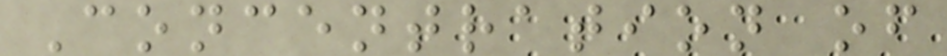Concentration of
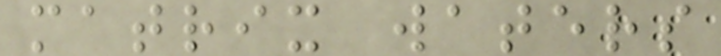matrix waters
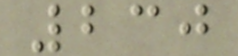230
